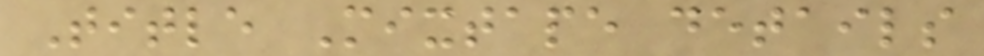Title Mixtape details
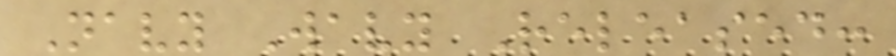Navy Wavy Released:
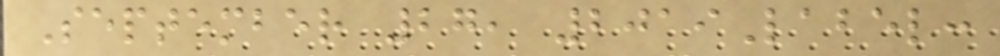September 27, 2019Label:
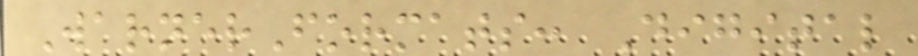WarnerFormats: Digital
